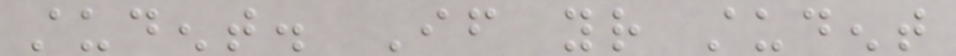student. If your student
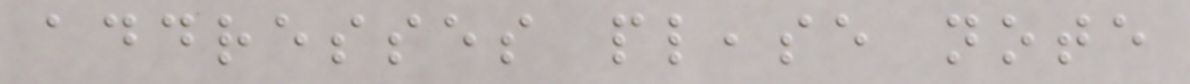addresses please note
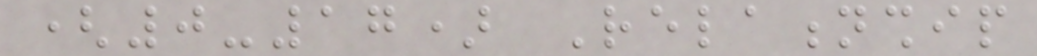(0-17) Relationship
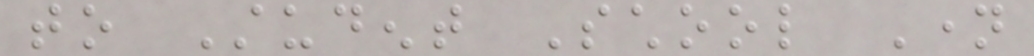to Student School Name
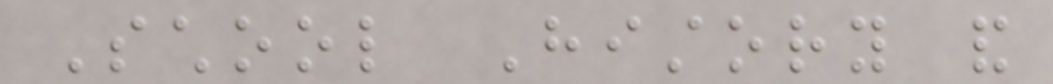School History and
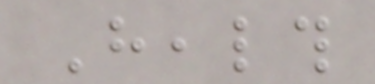Health
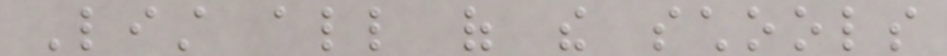List all of the schools
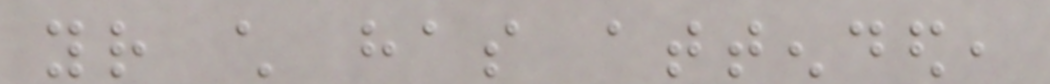your child has attended,
